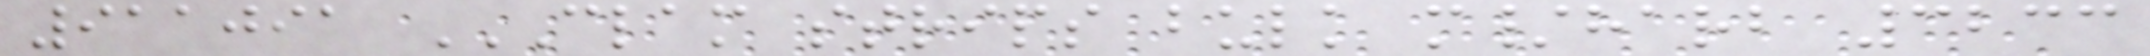911091 CLAM STRIPS BULK M/HARB 3233
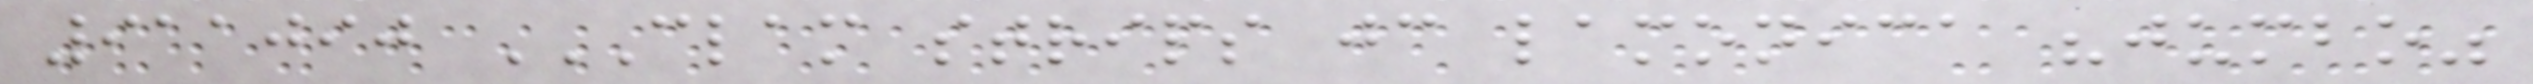911090 CLAM STRIPS JC LAMONICA "JUMBO"
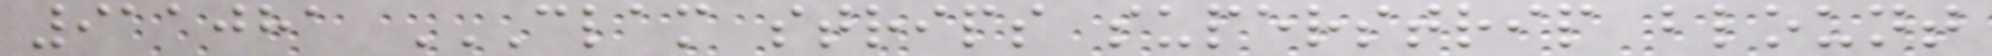911081 CLAM STRIPS SUPERSTRIP BLOUNT
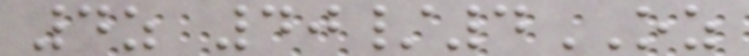4z 40/4OZ
